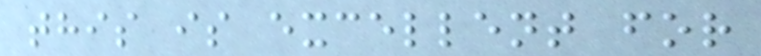this is excellent for
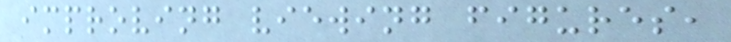improving viewing figures,
